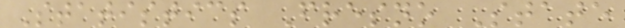Statistics Fresno State
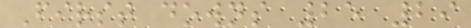First downs 25 29
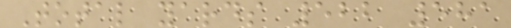Total yards 522 581
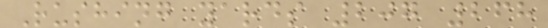Rushing yards 207 268
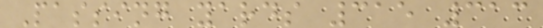Passing yards 315 313
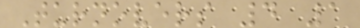Turnovers 4 1
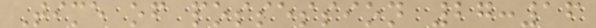Time of possession 27:16
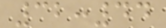32:44
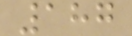187
